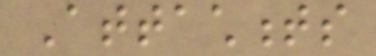Attachments
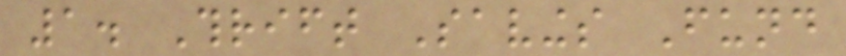1. Thrift Savings Fund
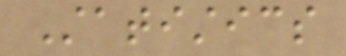Statistics
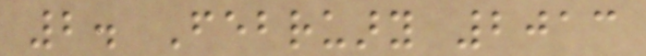2. February 2013
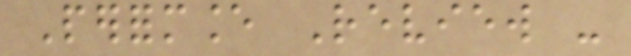Performance Review -
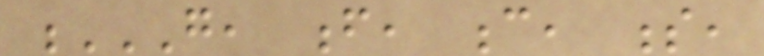G, F, C, S,
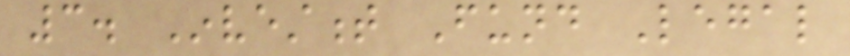3. Investment Fund Legal
